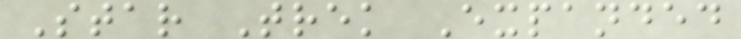Star Trek Expanded
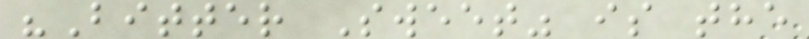"Bitter Sweet" is the
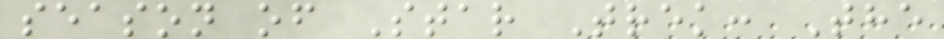season of Star Trek: The
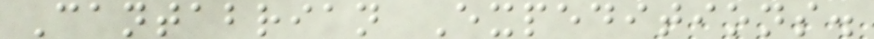Cantabrian Expeditions.
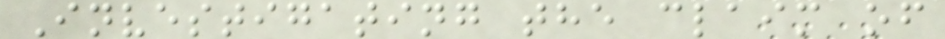Investigating the claim of
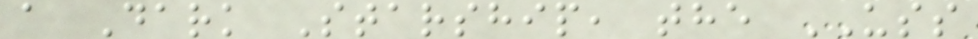a Dark Starship, the USS
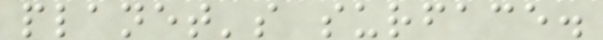planet's surface.
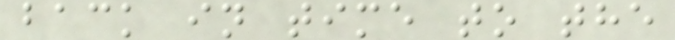back in time to the
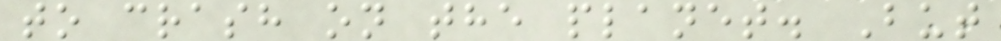to crash on the planet. But
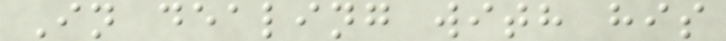In dealing with his
